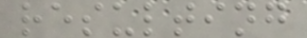resulting
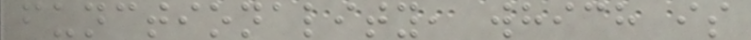functionality, which is
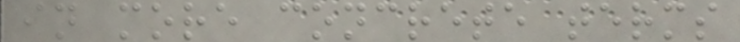in more concrete terms
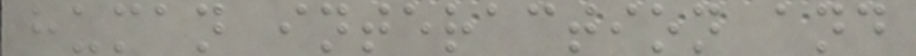human interaction and
